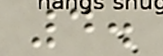4.
